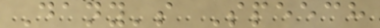Dany's Speech
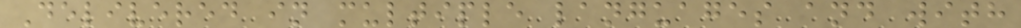Delivered in multiple languages and with
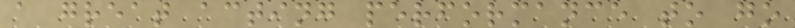a great acting performance to go
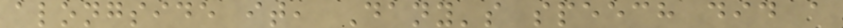alongside it, Dany's speech did a
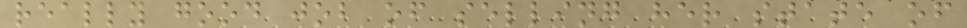really good job of selling her state of
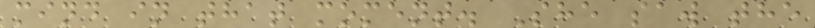mind in that moment. She saw the
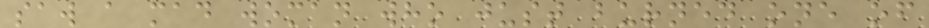saw a mad woman who just burned one of
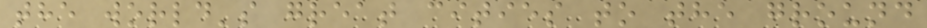the world's great cities to the ground
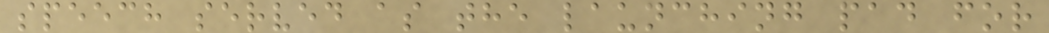speech served as the launching pad for
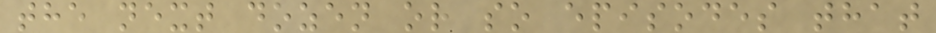the next dozen or so episodes that
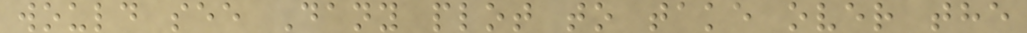would see Dany plot to take over the
